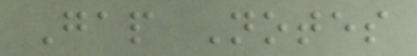Gap Notes
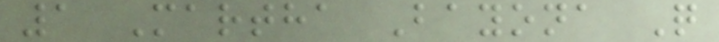1 Martha Bayona Q
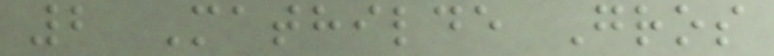2 Mathilde Gros
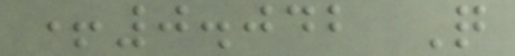+0.042 Q
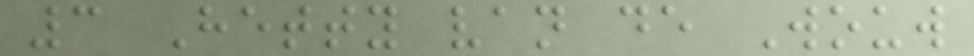3 Hetty van de Wouw
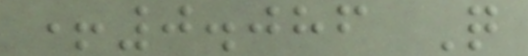+0.086 Q
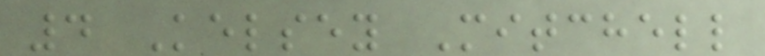4 Kelsey Mitchell
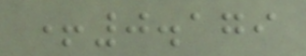+0.179
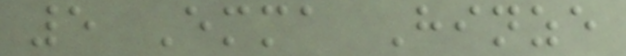5 Emma Hinze
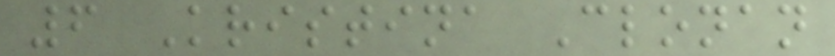6 Kristina Clonan
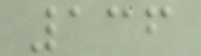136
